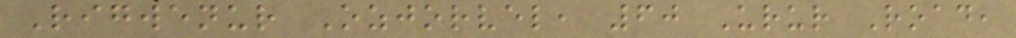Rigwenur Ozjorvel, 60 Urur Road,
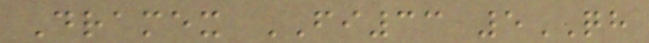Dramex FI33 5QH
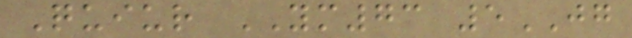Quiur YM73 5JG
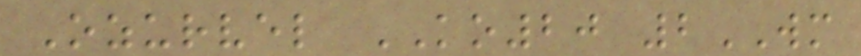Ozurvel KO20 2WM
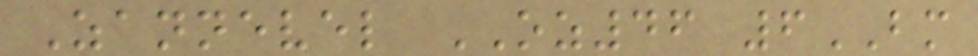Zannevel OZ46 6BM
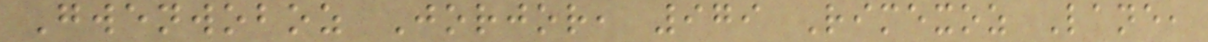Gwenwoboz Jorjor, 979 Rimexoz Lane,
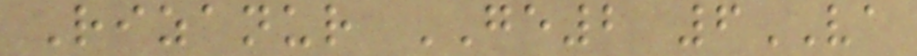Rizanur GE2 6VA
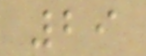29
